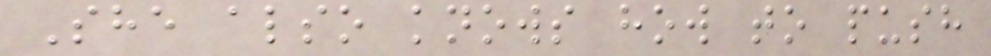She also knows how to push
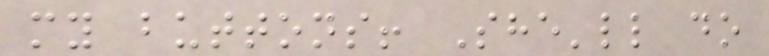my buttons! She'll do
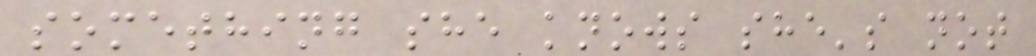something she knows she's not
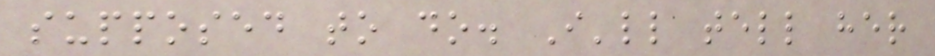supposed to do. I'll tell her
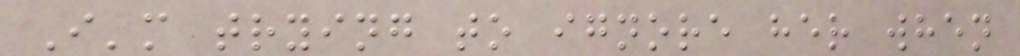I'm trying to ignore her when
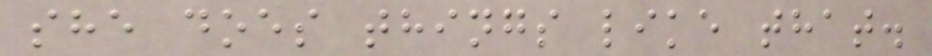she does things like that.
